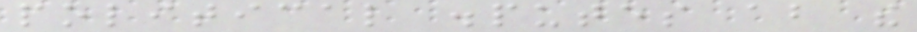political disputes about the
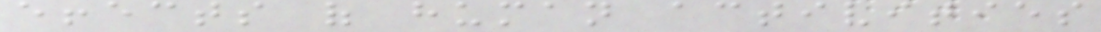effects of human activities
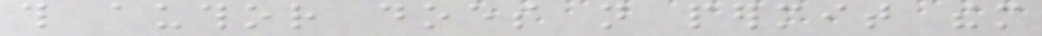this author does not permit them
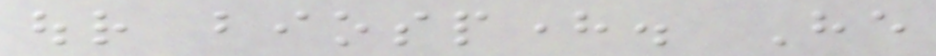our biosphere. He
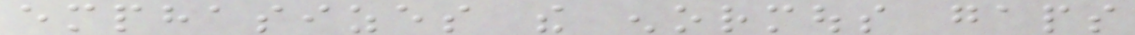emphasizes the enormous gaps
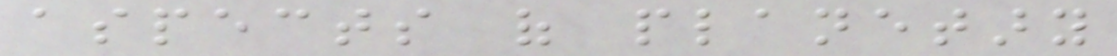aspects of planetary
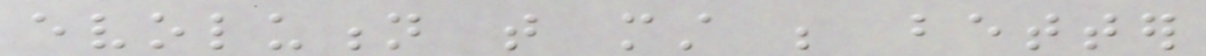evolution that must be better
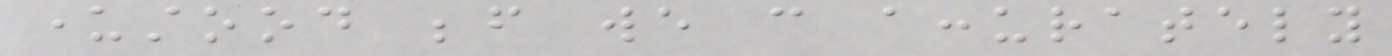understood before we can accurately
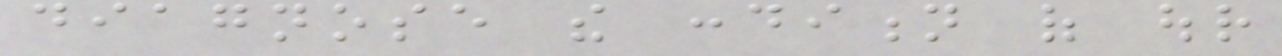diagnose the condition of our
